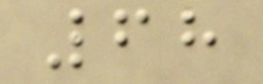68
